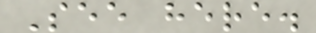See here.
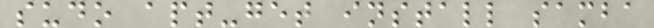sudo apt-get install samba
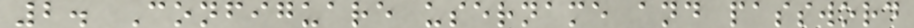2. Configuare username and password
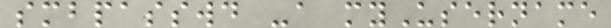smbpasswd -a myUsername
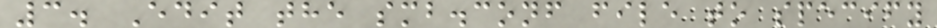3. Edit the smb.conf file to specify
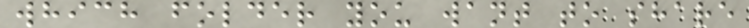which folder you want to share
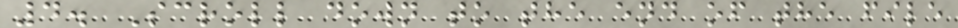4. Scroll down to the end of the file
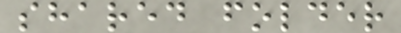shared folder
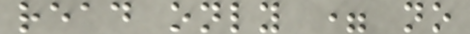read only = no
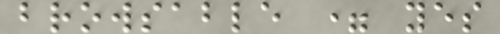browsable = yes
